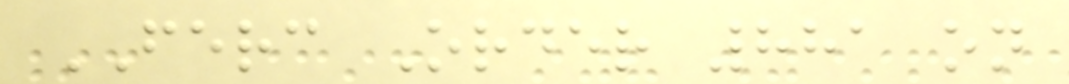FERC Order 881 on
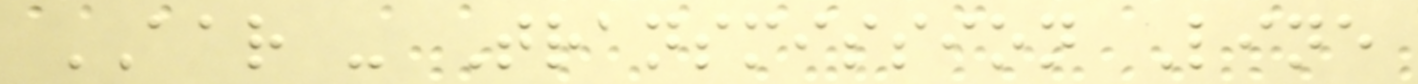AAR - Transmission Line
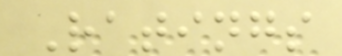Ratings
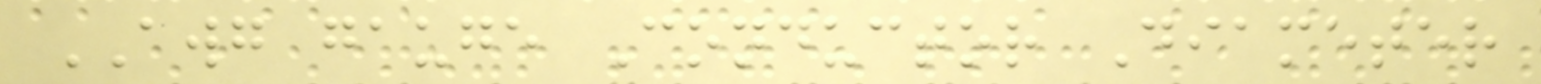AWG gauge Conductor Diameter
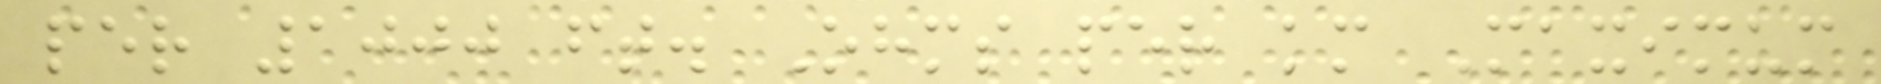per 1000 ft. Ohms per km Maximum
